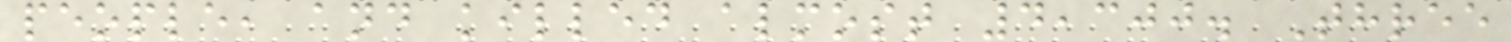people, and killed almost 4,300. Three
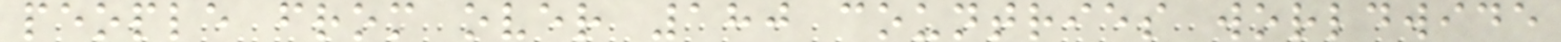people from over 180 countries worldwide
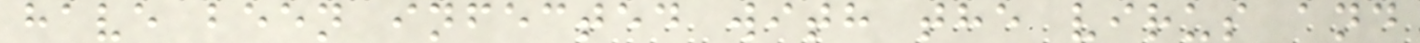have been infected with the virus and
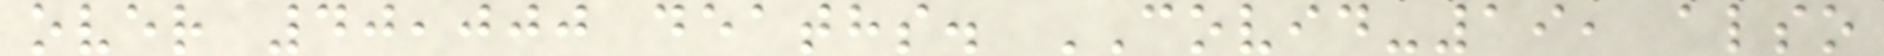over 40,000 deaths. COVID-19, also
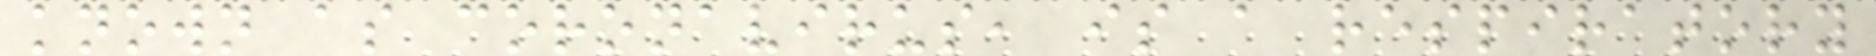known as coronavirus, is a respiratory
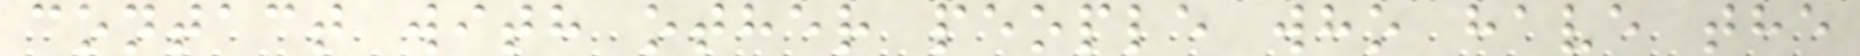contact with other people who have the
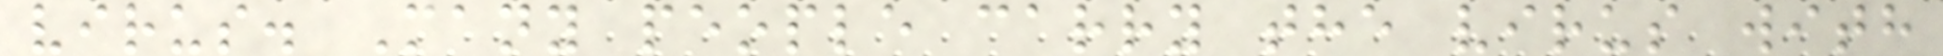virus. Many people carry the virus with
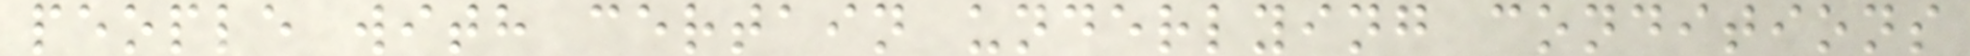people with certain underlying conditions
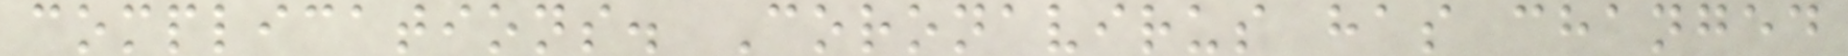complications. Coronavirus has changed
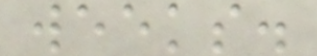weeks.
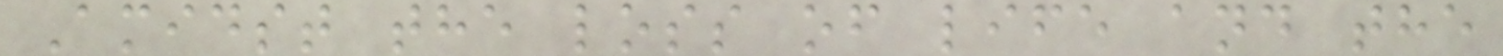Amidst the loss of life and the
